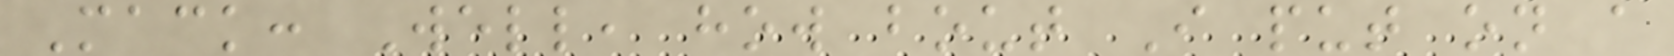Mack: Well, how bout I put on a
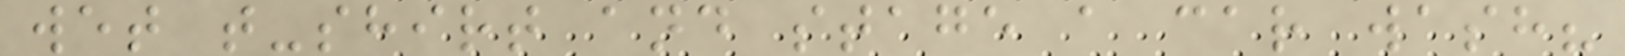wet t-shirt and stage a car wash?
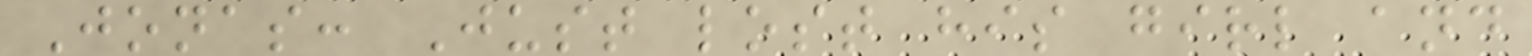Jonas: Just lost his girl and
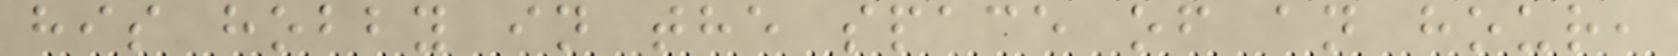his hobby in the space of an hour,
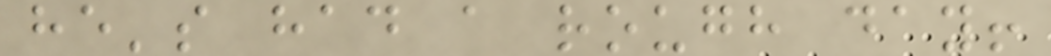he's had a rough day!
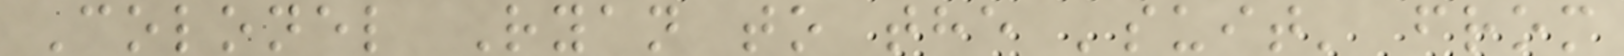Colonel Ryan to the 'suit' from
